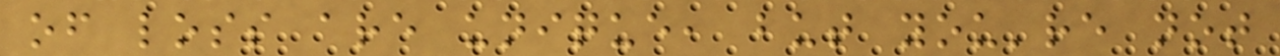of loss are unique, but you're not
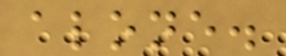alone.
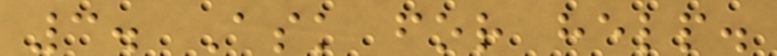3. Ask for help.
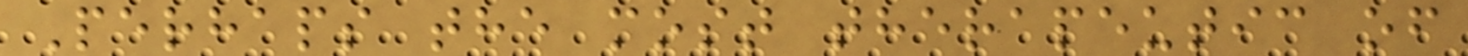Perhaps the most therapeutic of
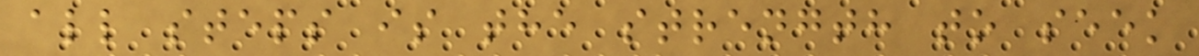all steps is the strength to seek
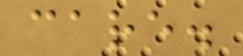care.
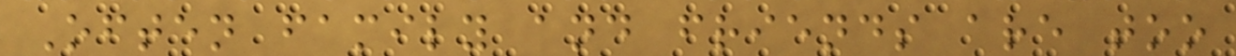Often family and friends are too
